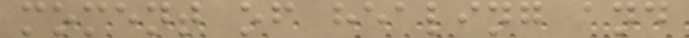moment of healing and
